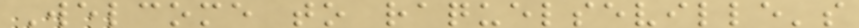Welcome to raquelseville's
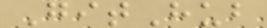GitHub
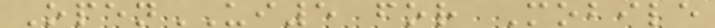OpenUI5 for Mobile
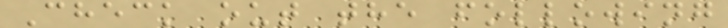Check out the following
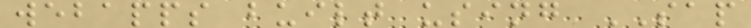webapps built using SAP
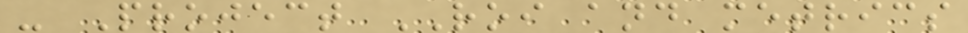- Project ROI and metrics
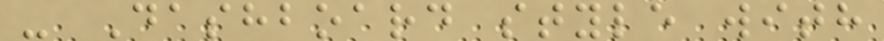- Dashboard style with
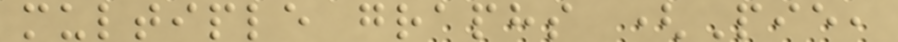multiple graphs (Pie,
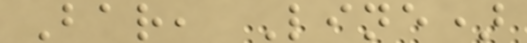Bar, Line)
